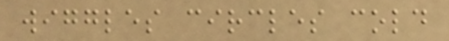wiggles circles cold
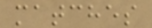matches
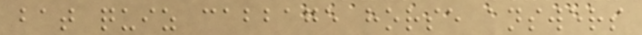bat quiz cabbage horse answers
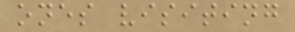ones visiting
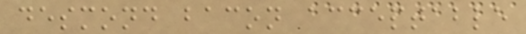desmond bacon acceptable
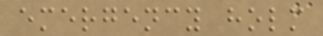emergency holm
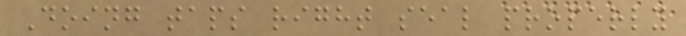Doing taps right seal properly
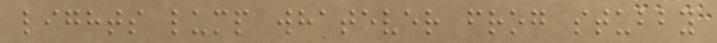lights lump whatever frog stubby
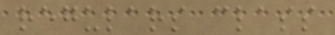regulars class
